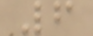6
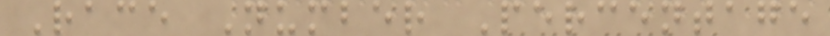Race Number Percentage
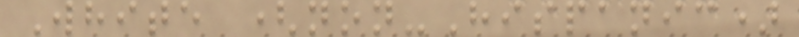White (non-Hispanic)
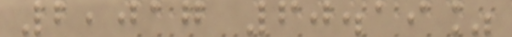2,017 60.19%
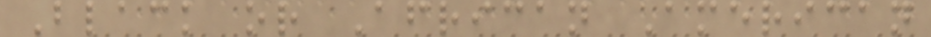Black or African American
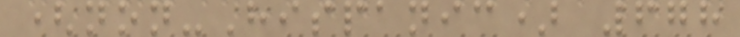(non-Hispanic) 678
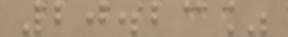20.23%
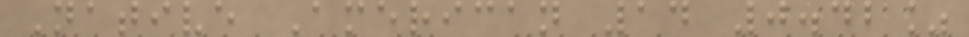Native American 14 0.42%
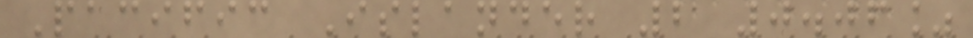Pacific Islander 2 0.06%
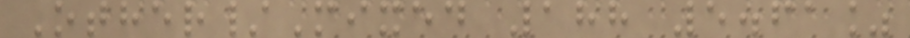Other/Mixed 188 5.61%
